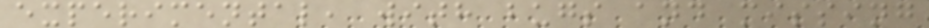experimental, with bugs and missing
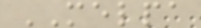MELPA
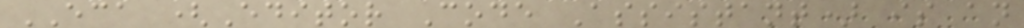ECA (Editor Code Assistant) is an
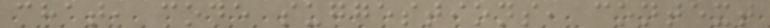chat, code suggestions, context
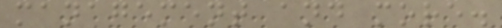management and more.
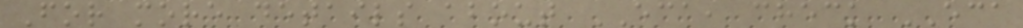For more details about ECA, check ECA
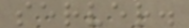server.
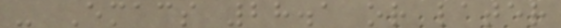- Emacs 28.1 or later
